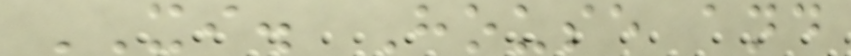XI. House and
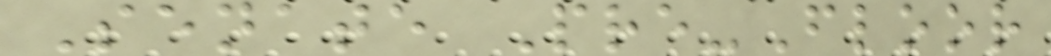Senate Pre-Floor
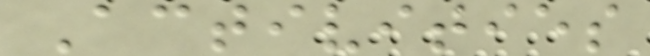Activities
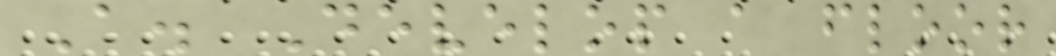A. Develop a floor
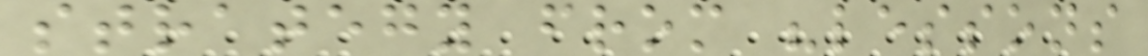strategy from "lessons
